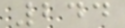244
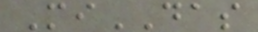MiDAS
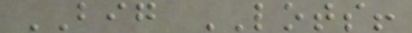BIG LOTS!
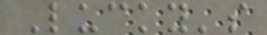Lucky's
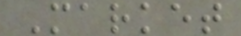Market
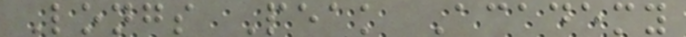Longs Peak Academy
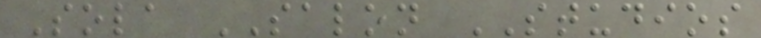Sola SALON STUDIOS
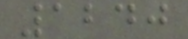1240
